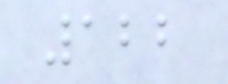122
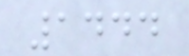1444
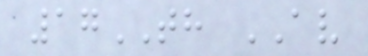17TH AV
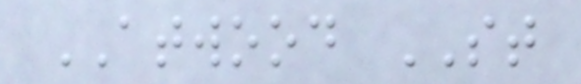ATWOOD ST
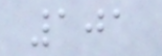101
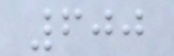600
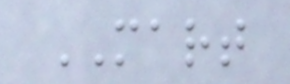MART
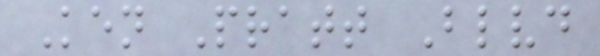Ken Pratt Blvd
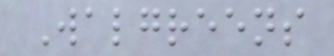Walgreens
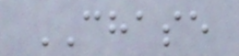CHASE
